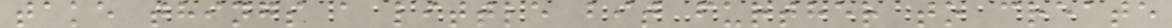take things a little bit further to create
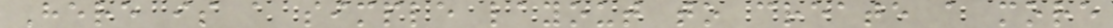Here is a simple layout to create a more
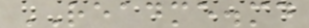README.md
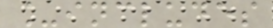_includes
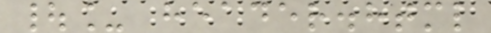|_ header.html
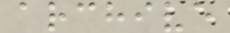archive
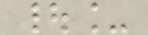|_
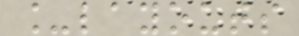_layouts
